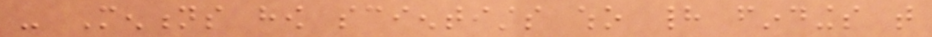- Mentions how scientists who had findings that
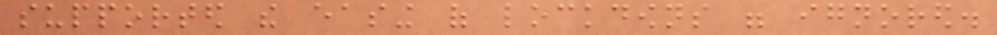supported the easing of lockdowns were ignored.
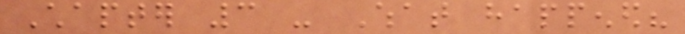Chapter 3 - What happened?
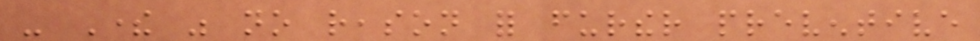- There was no reason for further preventive
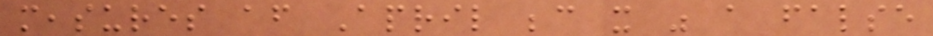measures after April because it was a false
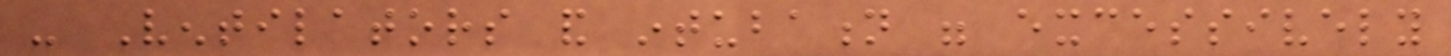- Ventilators and intubation were excessively
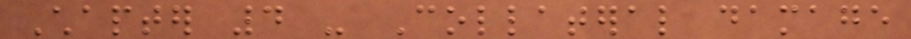Chapter 4 - Collateral damage
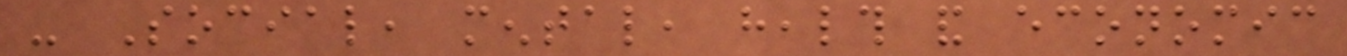- Social, mental, health and economic
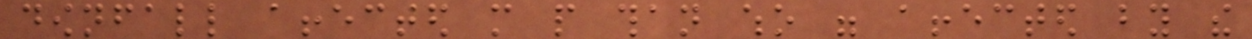downfall affected more people than who were affected by the
